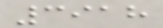3918
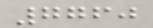7760
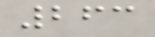263
